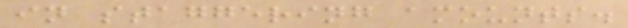in staggering amounts.
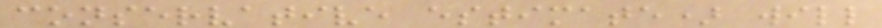conservative estimate) will
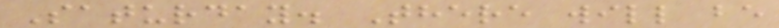Saturday. There will be
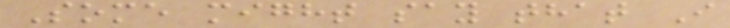Some might say that I
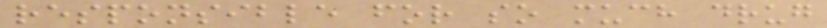responsible for so much drug
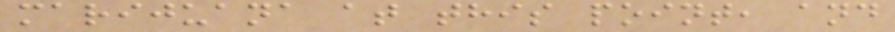marijuana at this point, and
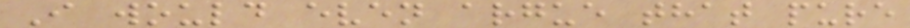I would even argue that pure
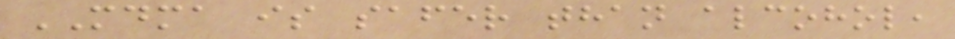MDMA is safer than alcohol,
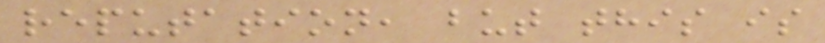reputation, but this is
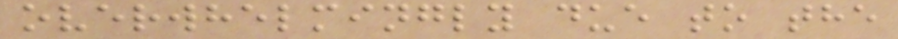overwhelmingly due to the
